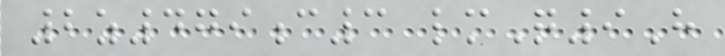2z479c3 lmQ9H
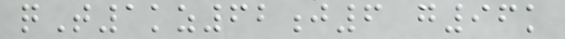qT1kz62j6 g96k
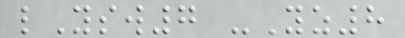lYsw7 -Yz8
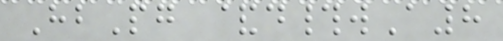HbPg &d#wA8
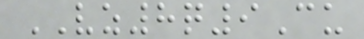VZ8q9Cu
